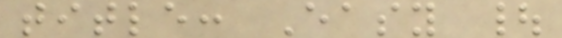title: Easy |
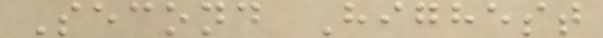Second Highest
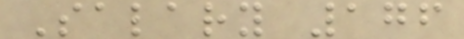Salary 176
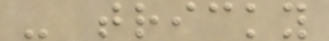- tricky
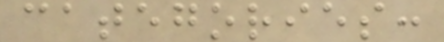categories:
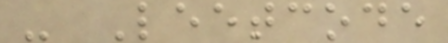- Leetcode
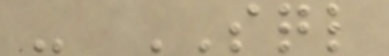- SQL
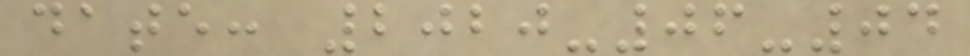date: 2020-06-04
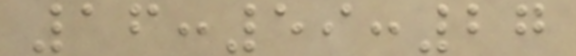16:59:27
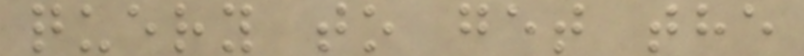query to get the
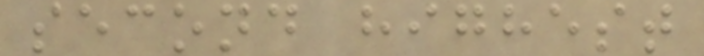second highest
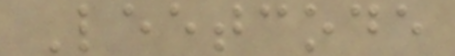Leetcode
